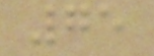75
